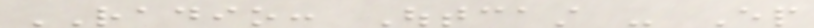RADIO: Outcast - Ep
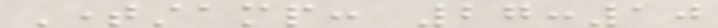Timestamp: 27:10
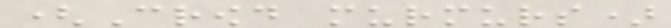(Crowd murmurs)
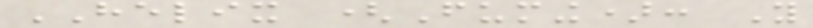HELIX (Fuming): You
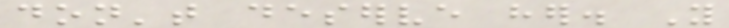don't deserve her. You
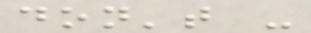don't -
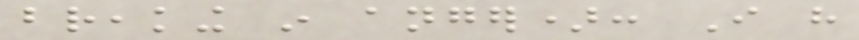breaking in anger): I have
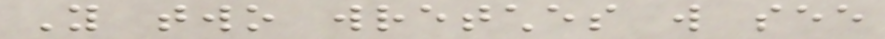You two wretches will see
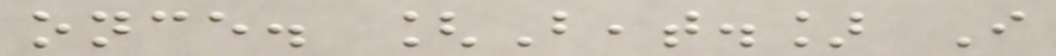once. [Beat.] I
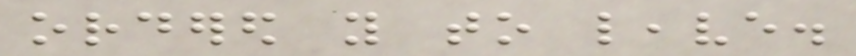ordered you to leave.
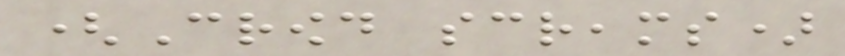(Crowd screams)
